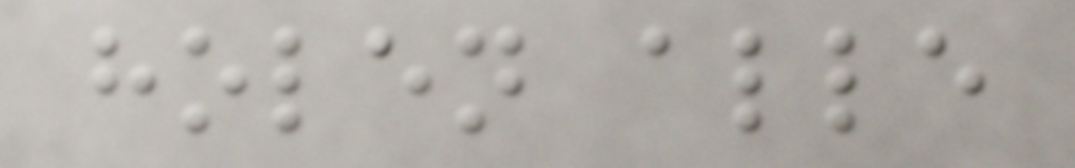holen alle
